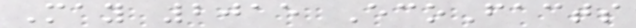May 2015 EcoFacts
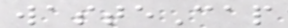wasteCap
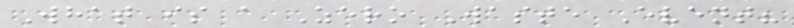What is a Zero Waste Event?
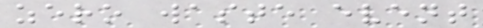zero waste event
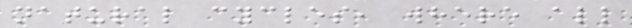natural cycles, where all
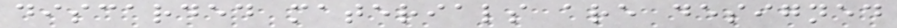discarded materials are designed
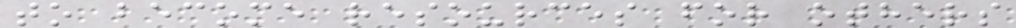to become resources for others
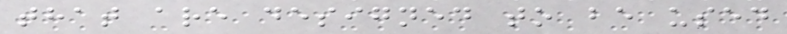that are designed to be used
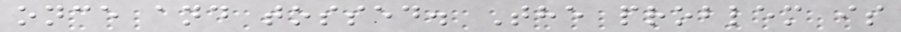once and tossed. The problem is
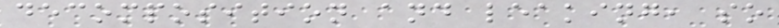decomposition and leaking, so
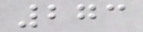273
